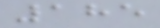185
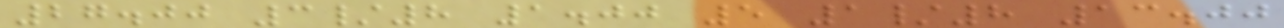27.00 3/8 1.00 5 1/8 13.00
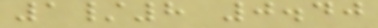1/8 0.40
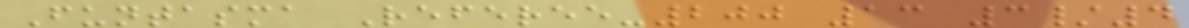Funtasma Referee-200 13 3/4
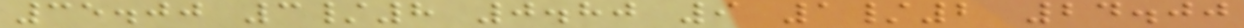35.00 3/8 0.80 9 1/2 24.00
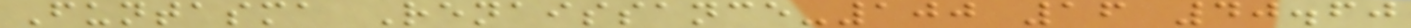Funtasma Renaissance-100 16 40.60
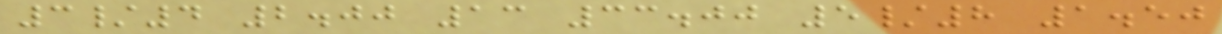3/4 2.00 13 33.00 5/8 1.50
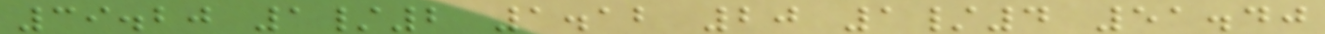39.20 1/2 1.12 20 1/4 51.40
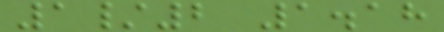1/2 1.18
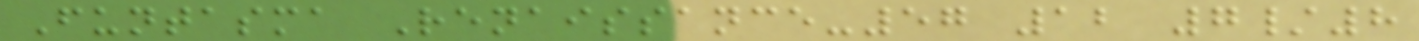Funtasma Renaissance-57 12 7/8
